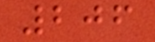206
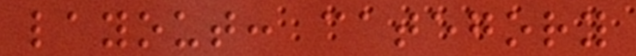layout: category
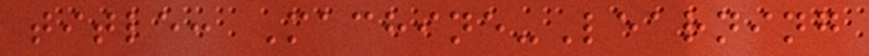title: Machine-Learning
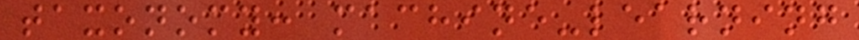taxonomy: machine-learning
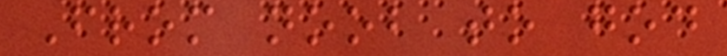From noob to god
